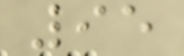95
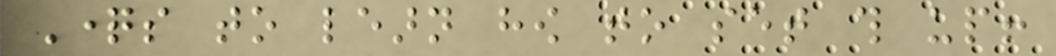Questions to learn how to set this up!
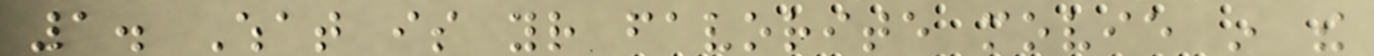1. What is your favorite movie in the
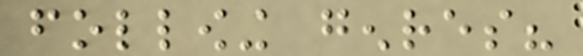following genres?
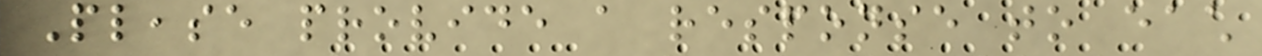Please provide a response to each
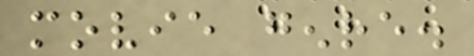movie genre.
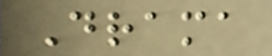Drama
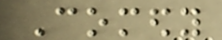Comedy
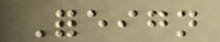Foreign
